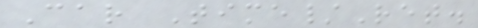Car Time/Ret.
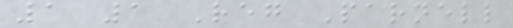1 1 Reg Parnell
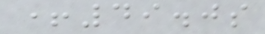+49.0s
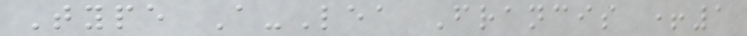Type A-Lea Francis +1
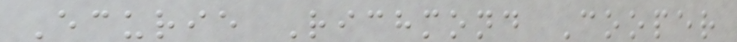Ecurie Richmond Cooper
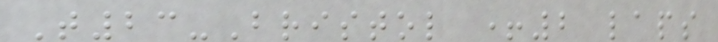T23-Bristol +2 laps
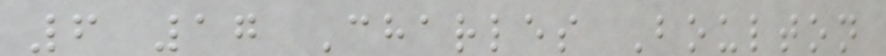6 17 Charles Boulton
